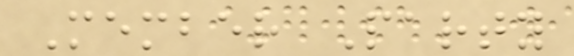Member Party
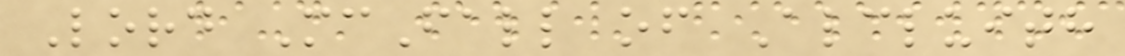Lord McFall of Alcluith
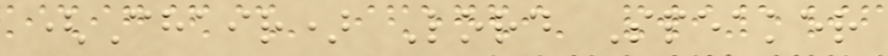(Chair) Lord Speaker
